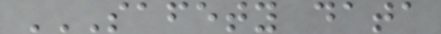SAFETY DATA
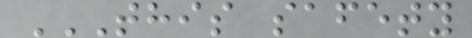THIS SAFETY
